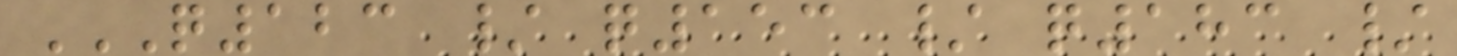Q123 / Q153 / Q183 /
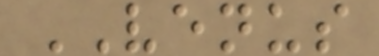VENUS
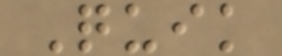Quik
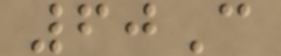60C
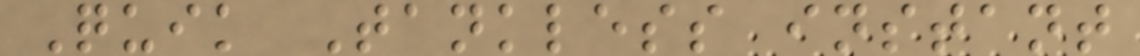Quik Tankless instant
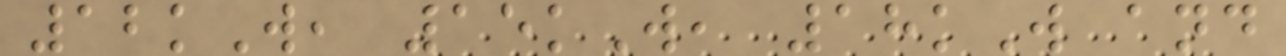12kW, 15kW, 18kW and
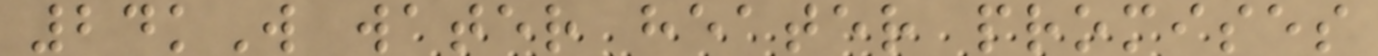24kW water heater promises
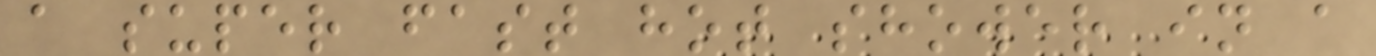a super fast hot shower in a
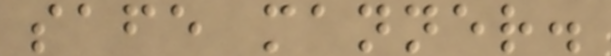safe manner.
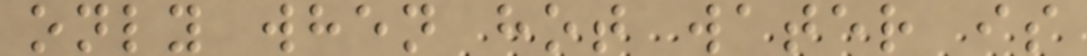only when hot water is
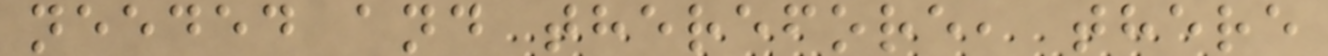needed and therefore, there
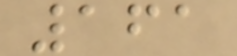161
